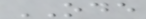ODE
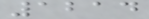1214
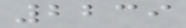2239
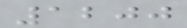1200
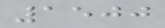1500
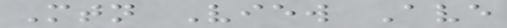Mtn View Ave
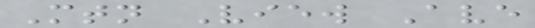Mtn View Ave
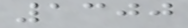1300
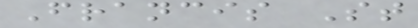Francis St
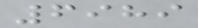6989
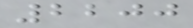2200
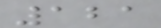121
